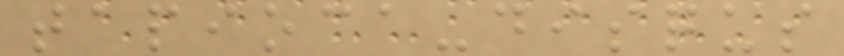tapioca-disqus
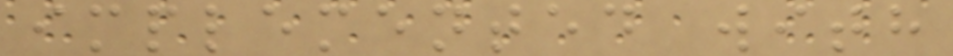implemented with
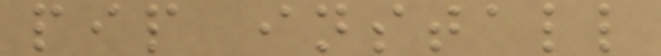pip install
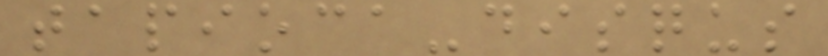tapioca-disqus
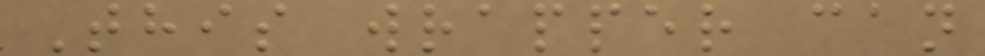This wrapper can
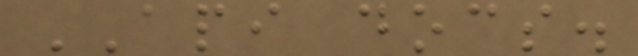API docs.
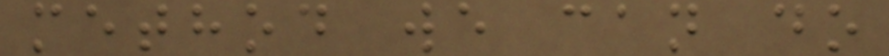method we can do
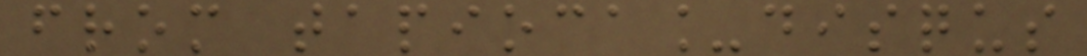from tapioca_disqus
